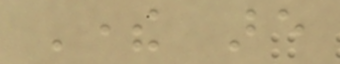There are
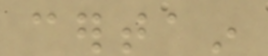certain
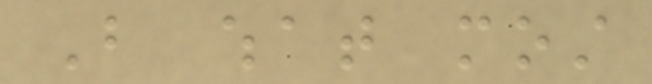But what most
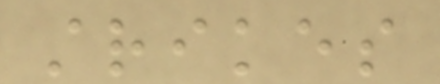strikes
